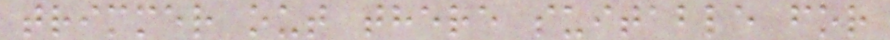trimmer out there suitable for
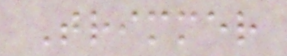Trimmer
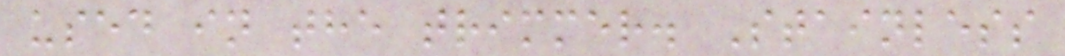used in the trimmer. Stainless
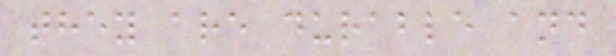they are durable and
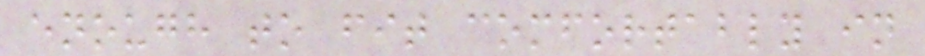enough to fit comfortably in
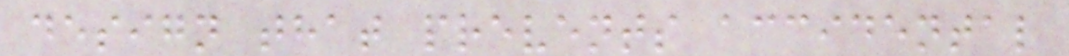design that prevents accidental
